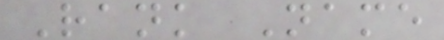Rank Name
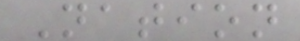Nation
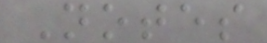Notes
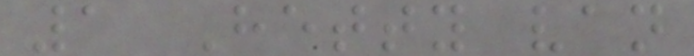1 Hetty van
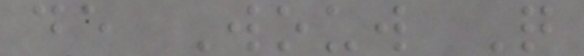de Wouw Q
